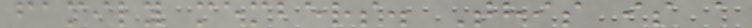family members. This is a
